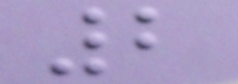2
